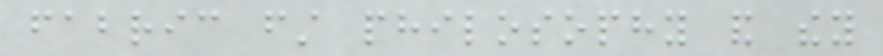fabric first philosophy and they
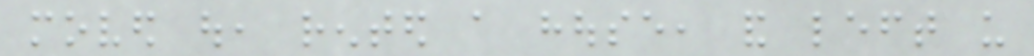moved out, rented a house, and left us
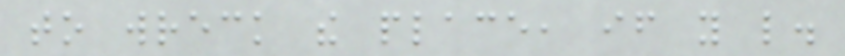to wreck the place, if you like.
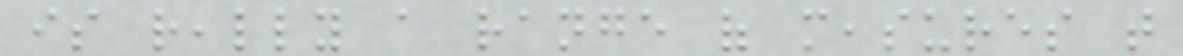is really a range of measures that
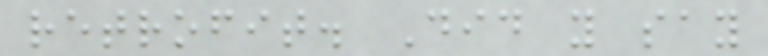retrofit. Did you say
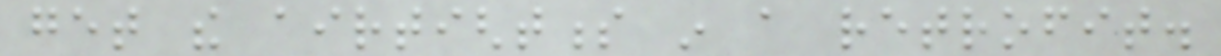get the airtightness in a retrofit.
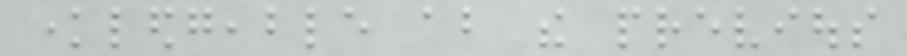knowledgeable about the previous
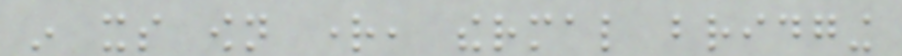in its own right, thermal bridging
